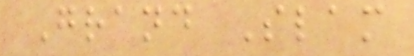Grand Slam
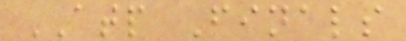ATP Finals
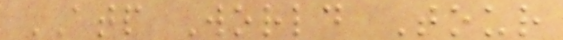ATP World Tour
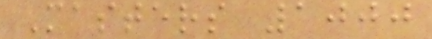Masters 1000
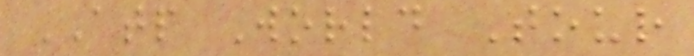ATP World Tour
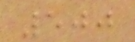500
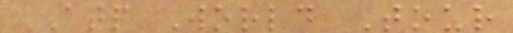ATP World Tour
